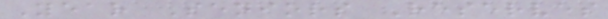Year Seniors Reserves
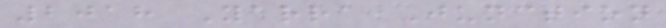2018 Yarra Junction
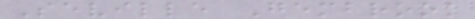Seville Gembrook
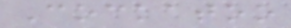Cockatoo
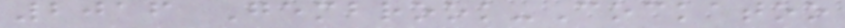2016 Gembrook-Cockatoo
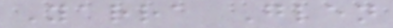Yarra Glen
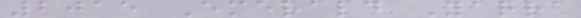2015 Emerald Yarra
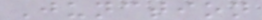Junction
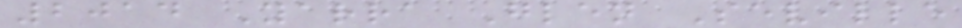2014 Yarra Glen Seville
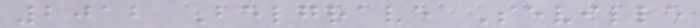2012 Belgrave Seville
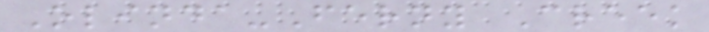Olinda-Ferny Creek
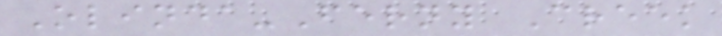Olinda-Ferny Creek
